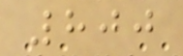800
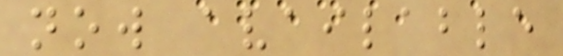now available
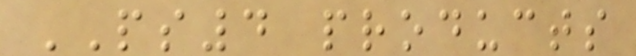PS4 products
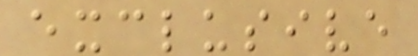exclusive
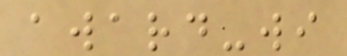award-wi
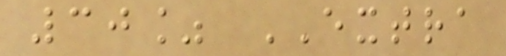30% EXTRA
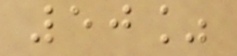50%
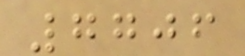7706
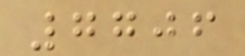7706
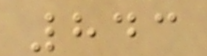843
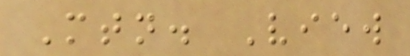Mtn. View
